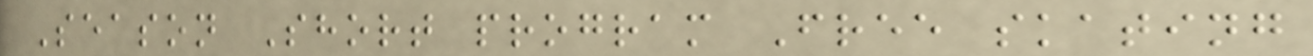Season Short program Free skating
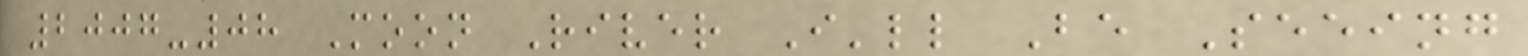2007-08 Moon River I'll Be Seeing
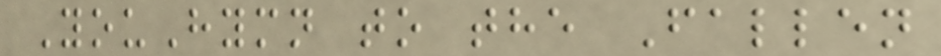YouHymn to the Fallen
